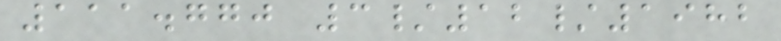111.770 3/12/1982
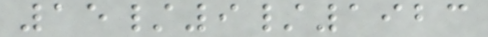15/9/1923
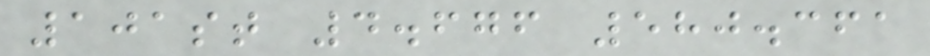101st 4.676 580.361
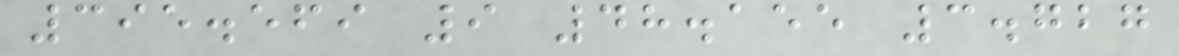395.569 9 48.155 3.727
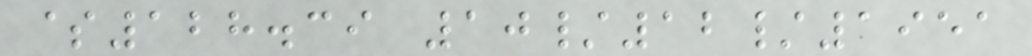$128.39 10/12/1951
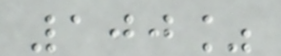100%
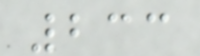233
